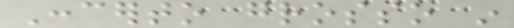Concerto grosso in
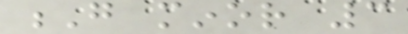G minor 3
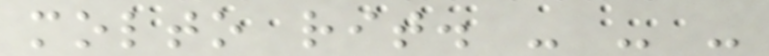molto rit. - - -
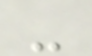-
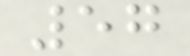57
